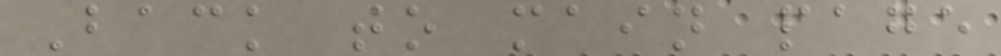Back to main page
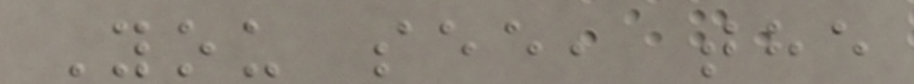You see, the
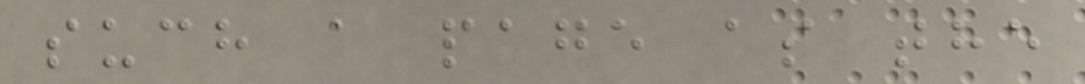such a page as the
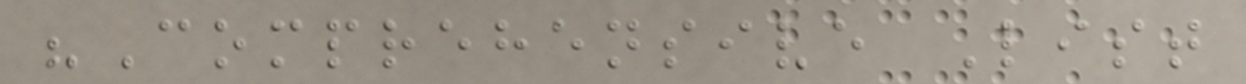"Comprehensive List
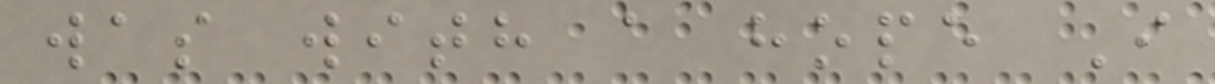was with a hope I
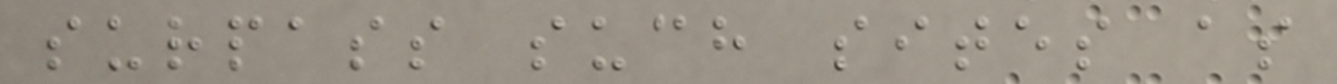surpass such sites as
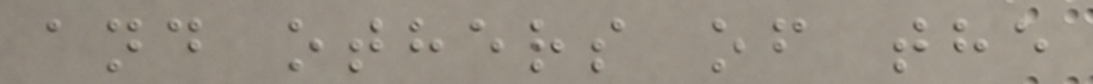and others of the
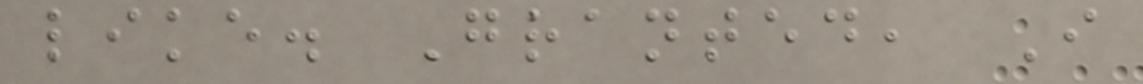like. Granted, I
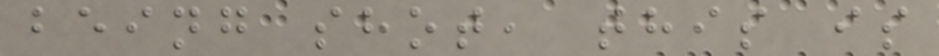being shot, this is
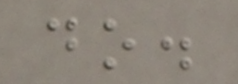do.
